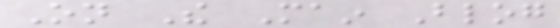On The Main Blog
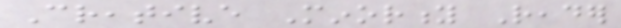Creative Minority Reader
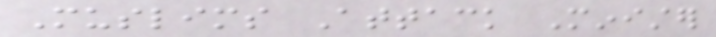Muslims Attack Minister
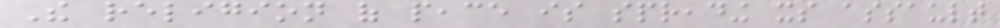The religion of peace is spreading its assault
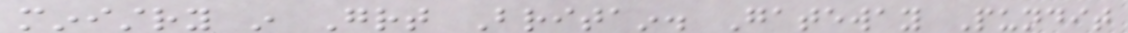ministry in Great Britain. Gateway Pundit
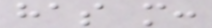has more:
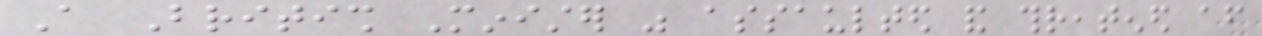A British Minister was assaulted and threatened after
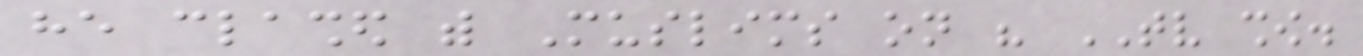he clashed with Muslims on his TV show.
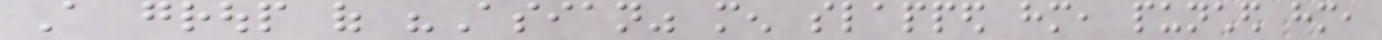A group of "Asian" men slapped him, punched him,
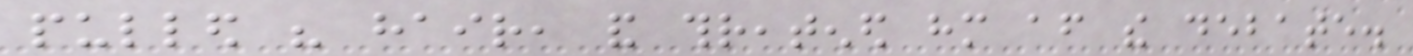pulled his hair, and threatened him after the debate.
